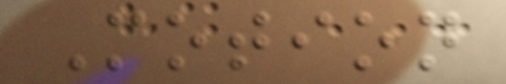Motion
